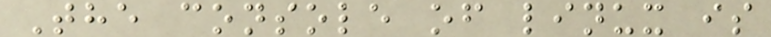The console of linux is
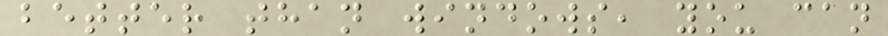better than windows, you can
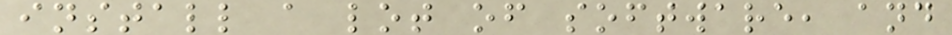install a lot of software, and
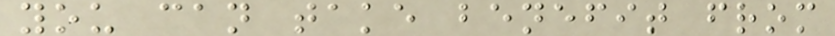you can take benefit from
